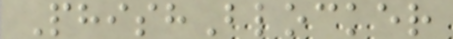PhishBlocker
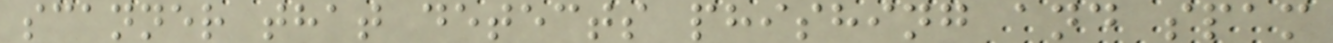scanner that detects phishing and spam
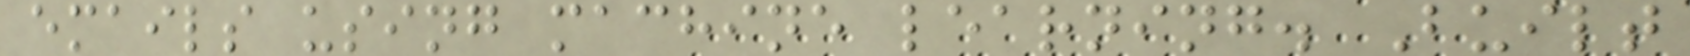emails using machine learning. Built
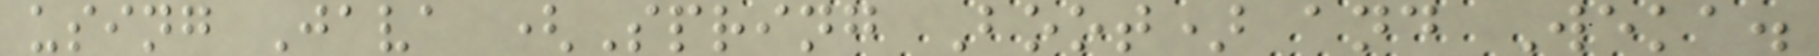using Java (Spring Boot) and Weka.
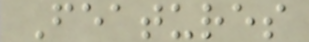Features
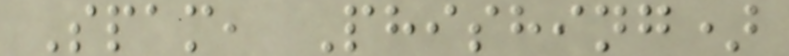Spam, Phishing)
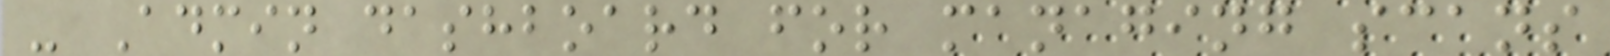- Admin dashboard for managing scans
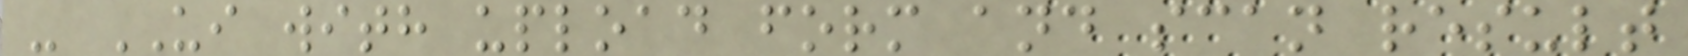- UI with upload form and scan result
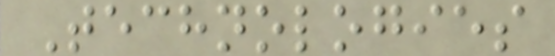Technologies
